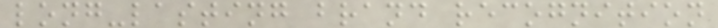long-lasting brand recognition
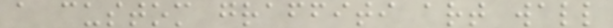a custom graffiti art wall
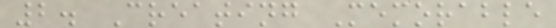2. Creating Memorable
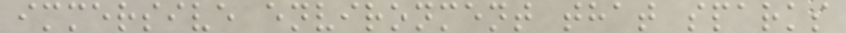immersive environment that sparks
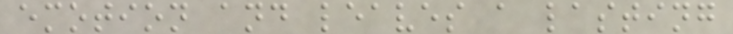emotion and leaves a lasting
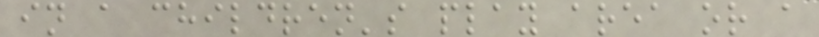in a children's play area or a
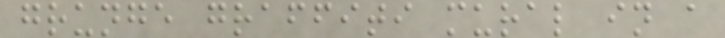grunge graffiti mural in a
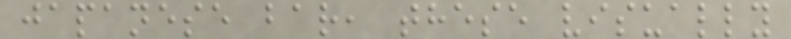japanese bar, these visually
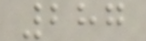287
